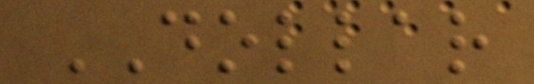DOLLAR
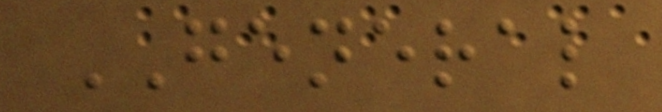GENERAL
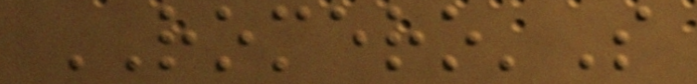ROMERO'S
